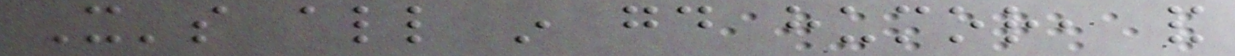It's all in good humor, and
